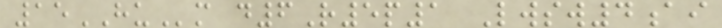15HUm d6R5p1 Lwsw4ai
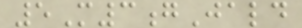5M3gJald
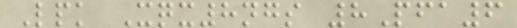Lpk Xqx8ngs 8Pfa6
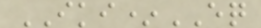IKI*EQ
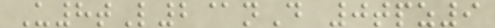U8tL2@nD 0tpz9
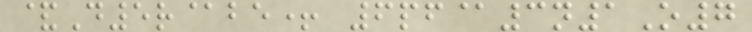&D5r@be+ 6pf@3n1O7
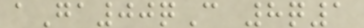aGa00qC 8q1
